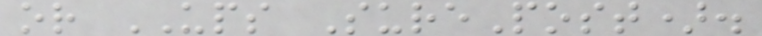or UPS SurePost).
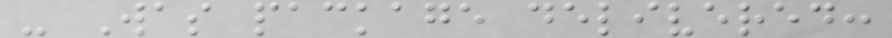- Was package delivered:
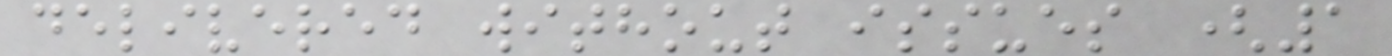delivered without issues (1
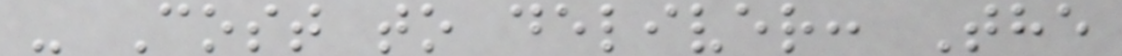- Cost to deliver: The
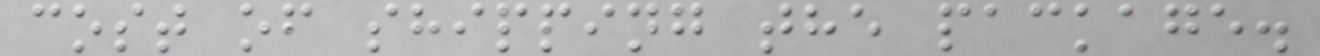cost of shipping the package.
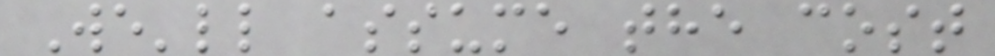We'll assume the cost
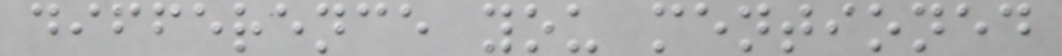difference you mentioned
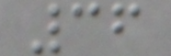36
